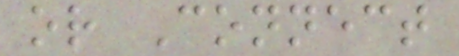or Connect
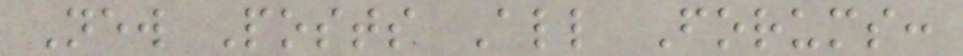New Posts All Forums:
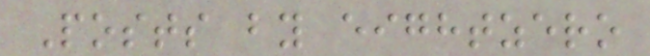Posts by eightzero
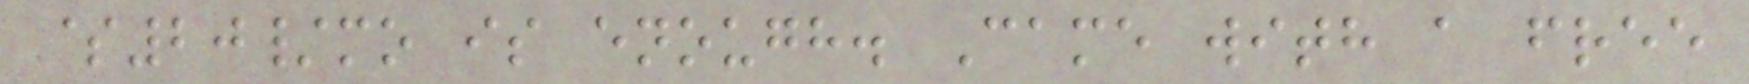$20/mo is enough. Came with a free
